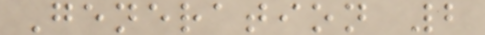Generation 2
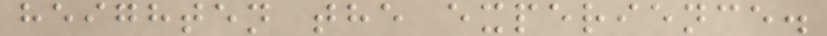heighten the experience.
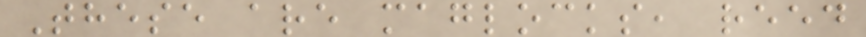These are maglocks, reed
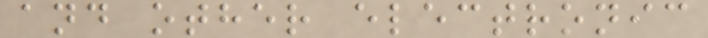and other electronic
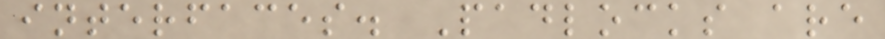interfaces. Padlocks are
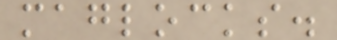maglocks.
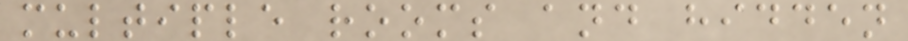multiple rooms and hidden
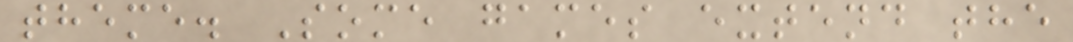theme. Some games extend the
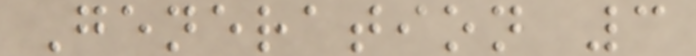Generation 3
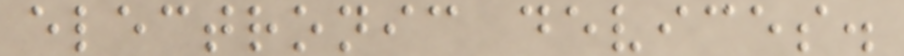electronic devices.
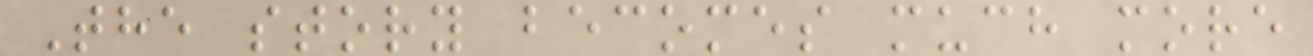The story becomes much more
